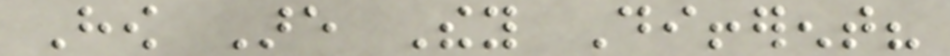How Are They Different?
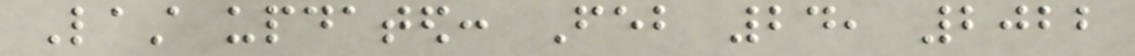Last updated: Feb 24, 2022
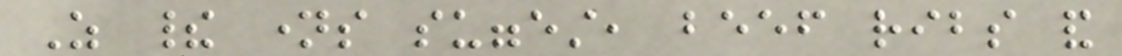As their names suggest, beef ribs and
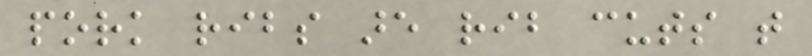pork ribs are rib cuts that
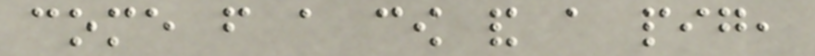come from a cow and a pig,
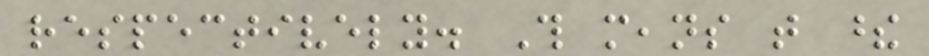respectively. This means that these
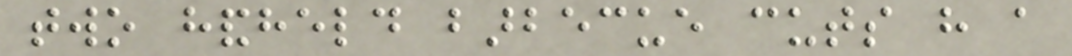two handheld barbecue cuts have a
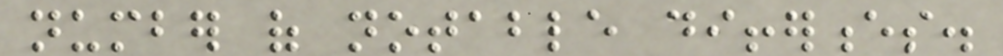number of notable differences.
